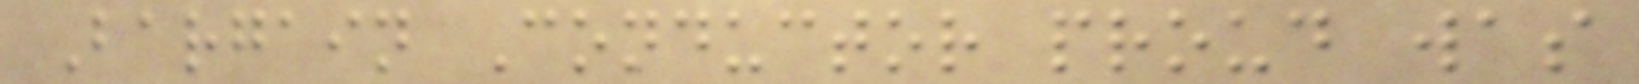Bargain Conductor proud was
